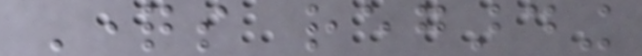Questions regarding
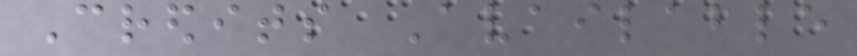Credits Available
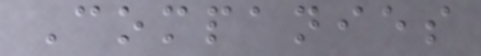Companies
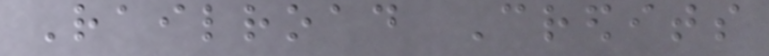Railroad Credits
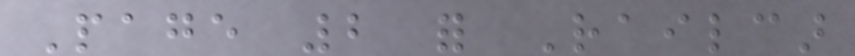Page 2 for Railcar
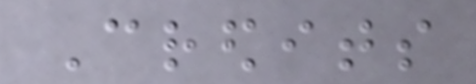Credits
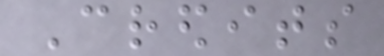Credits
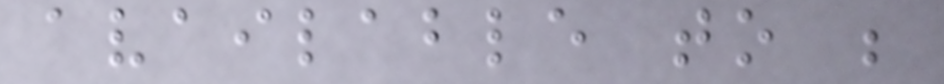available to be
